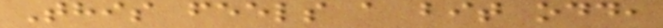This feels a bit odd,
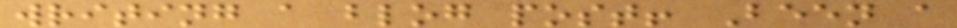writing a blog post! Been a
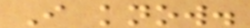I know.
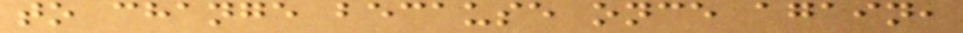to change because once again,
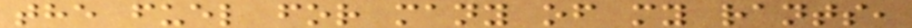the fuel for many of my rants,
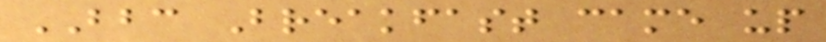BBC Breakfast came up
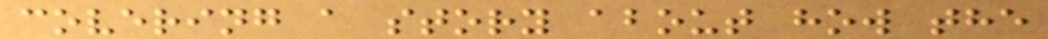covering a story about how the
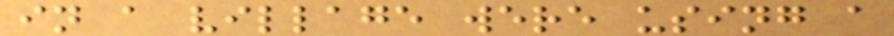in a village were using a
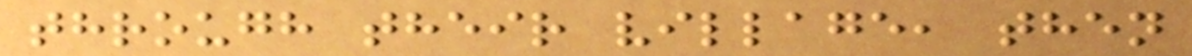through their village, then
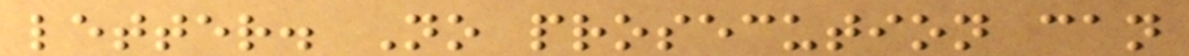letter. No prosecution can
